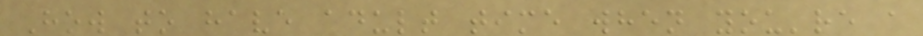How to have adult time when you're a
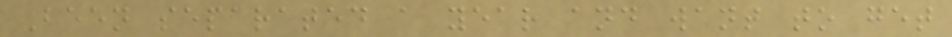Been separated a year and want to get
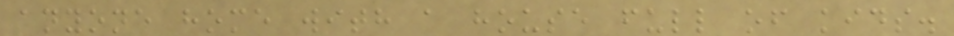anyone home with a house full of kids.
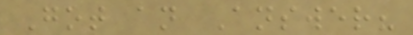Got an Answer?
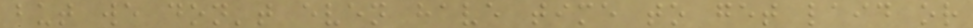but we don't even have time to get laid or
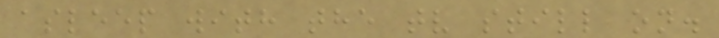asleep with the tv still on.
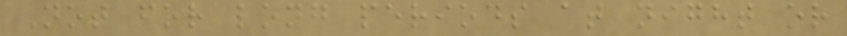Not for long periods at night or
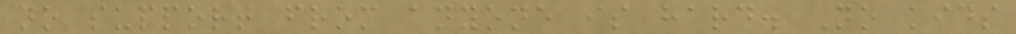no support from anyone is hard. No kids
